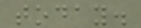today.
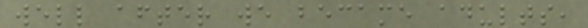well after we became adults,
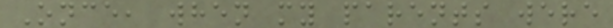Once, when my parents were
